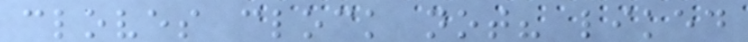cloves clock not? liked
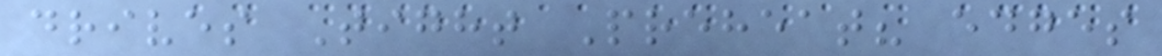drives Tight Preheat? edges
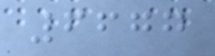6677
